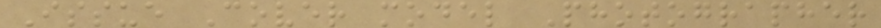Issue Cover model Photographer
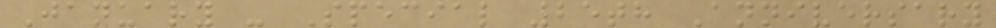January - Special 25th Anniversary
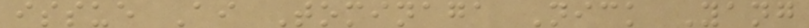issue Ai Tominaga Nick Yang
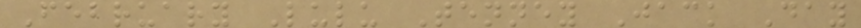February Lulu Tenney Jack Day
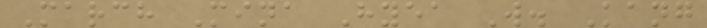March Mina Hyea W. Kang
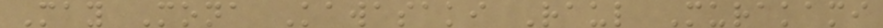May Mona Kawasaki Raul Murakami
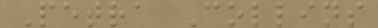Petra Collins
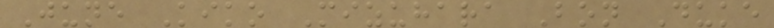June Kiko Mizuhara Bon Duke
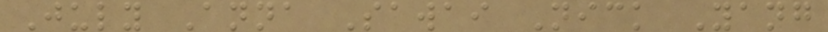July Anna Sawai Nick Yang
